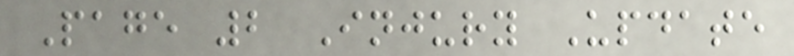Page 2 Injury Update
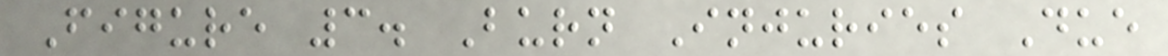Figure 3. Burn Injuries Due
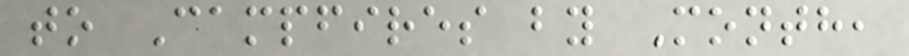to Campfires by Month,
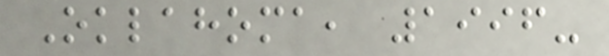Oklahoma, 1996-
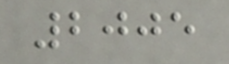2005
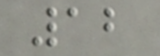12
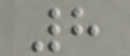8
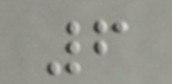6
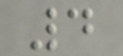4
